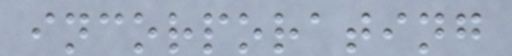incorporating
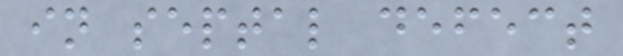in septal defect
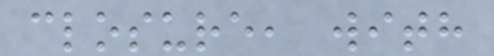closure, with
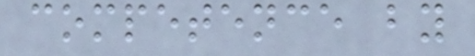competence by
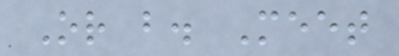Or b. Meet
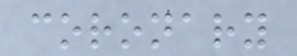coronary
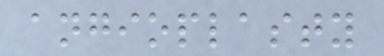angioplasty
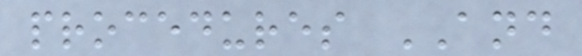procedures AND
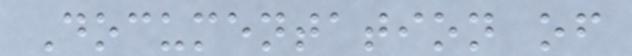Documentation of
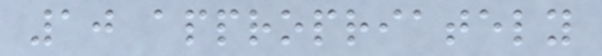10 appropriately
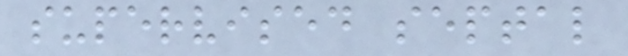supervised septal
